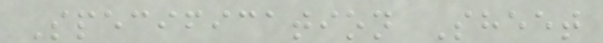Specification Sheet
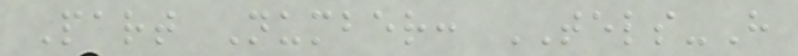Part Number: TELS-H
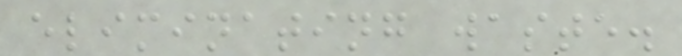eliminating waste.
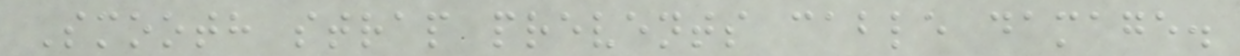Smooth strap prevents cable damage.
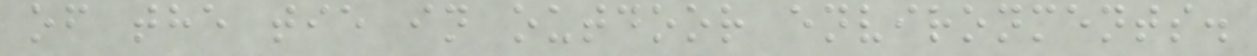of the tie in outdoor environments.
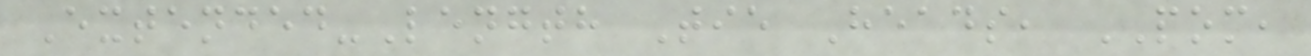Extended-Length Tie Heads, POM,
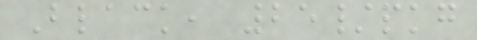Black, 25/pkg
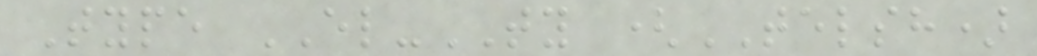Type EL-TY (TELSH)
